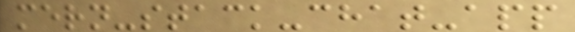mern-stack-chat-app
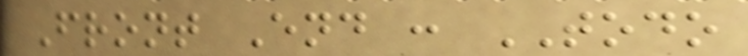Front End : TODO
